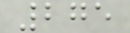275
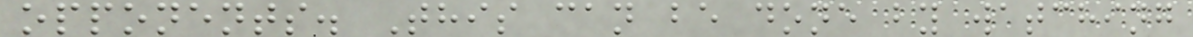opponents. This can be done by watching
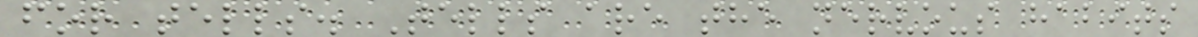for tells. Tells are the nervous habits
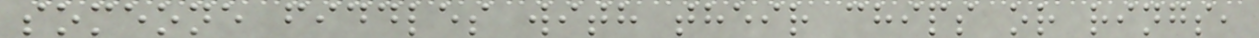someone fiddles with their chips or rings,
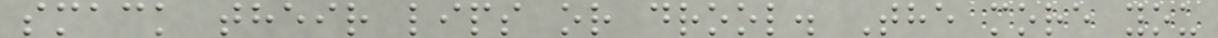smack their lips or drool. The more you
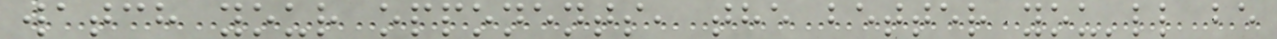watch your opponents, the better you'll be
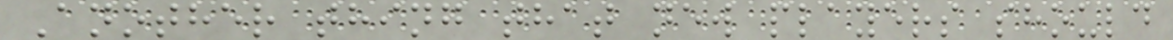Another thing that new players should
